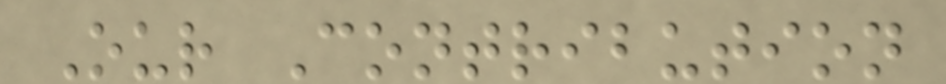Our Contribution
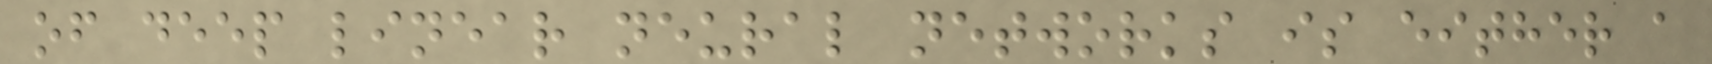of deep linear neural networks is either a
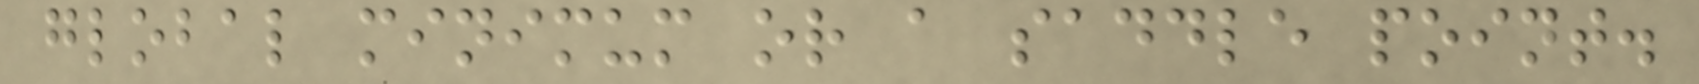global minimum or a saddle point.
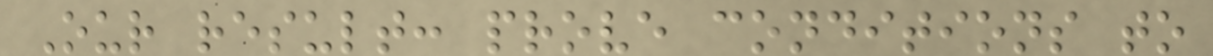Our result: prove conditions to
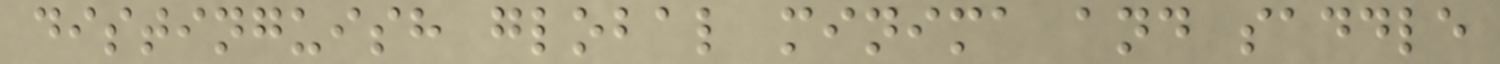distinguish global minima and saddle
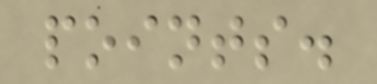points.
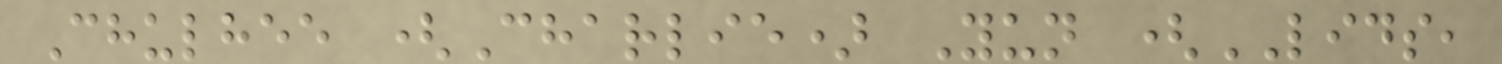Chulhee (Charlie) Yun (LIDS,
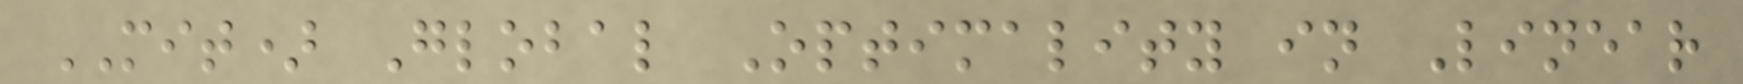MIT) Global Optimality in Linear
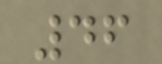46
